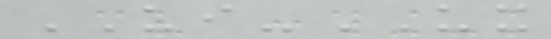UI-UX
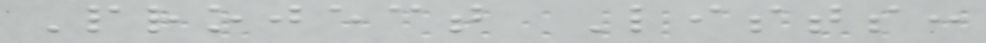Project Lists:
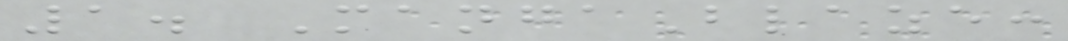1. MangaBlaze:
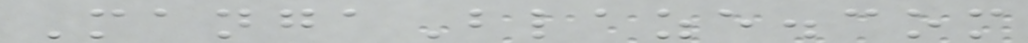MangaBlaze.com
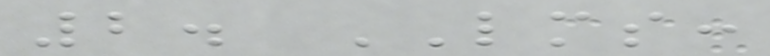2. LMS:
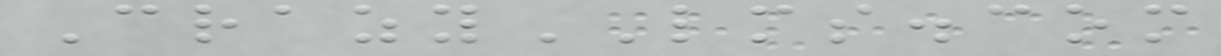CrazyLMS.com
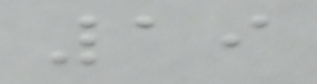19
